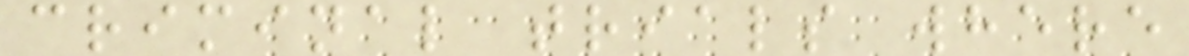criminal trials where
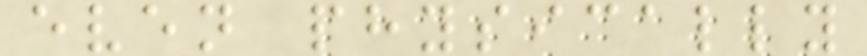even physically
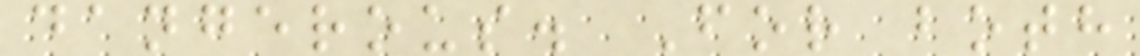dangerous. For both
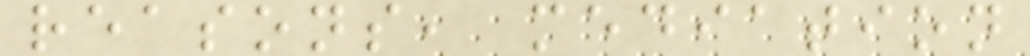reasons, mediation
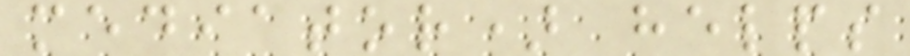mediator) helps
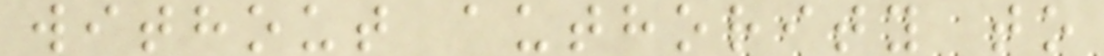without authority to
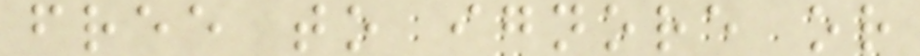free to ignore or
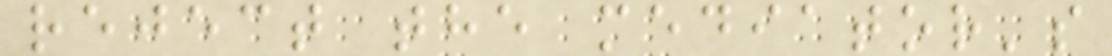reject the mediator's
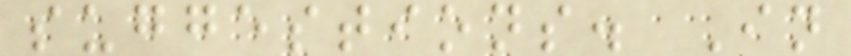suggestions. In
